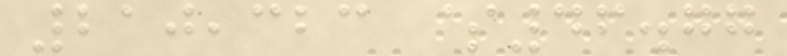210,323 $46.77
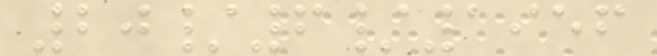20/6/1956
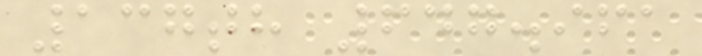137th 647.961
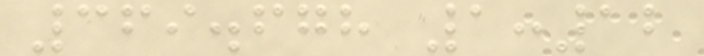369.678 1:12
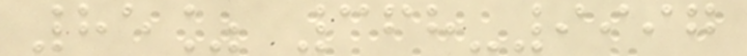85% 368-9997
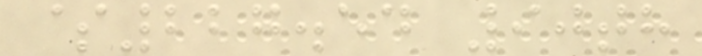$227.54 90th
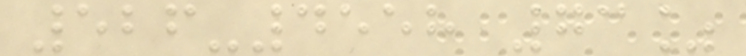526-4558 73%
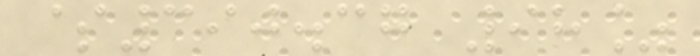$390.37 98%
